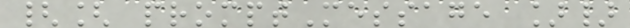{[ promptMessage ]}
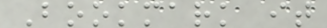Bookmark it
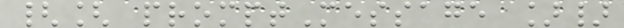{[ promptMessage ]}
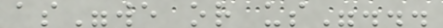as"we or us"...
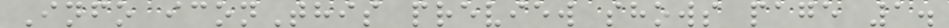Info iconThis preview shows page 1.
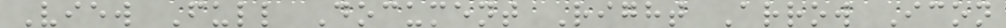View Full Document Right Arrow Icon
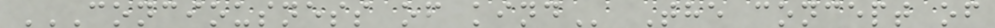CONCIOUSNESS OF KIND The concept of
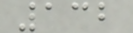132
